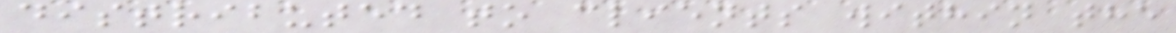distributed to clients within the
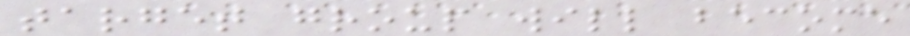target group will become
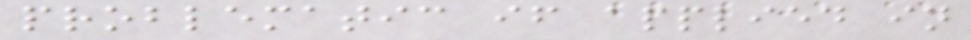problematic if applied in
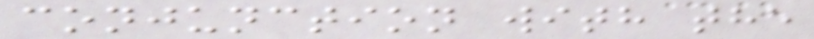conjunction with the
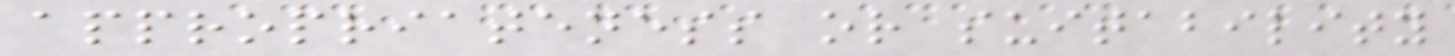appropriateness or suitability
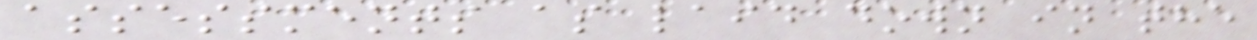assessments as laid down in the
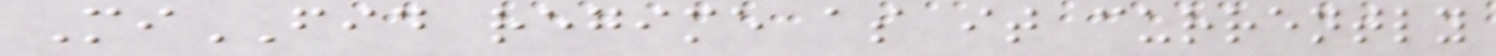MiFID regime as it currently
